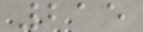215
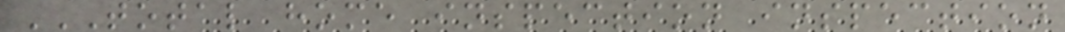TOTAL HOME INSPECTION INSPECTION
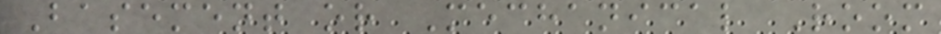Basement or Mechanical Room
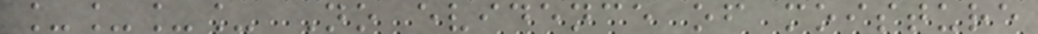____ No evidence of moisture
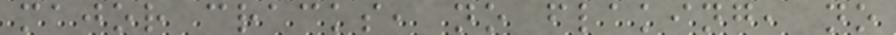major cracks, no flaking, no
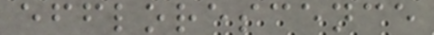efflorescence
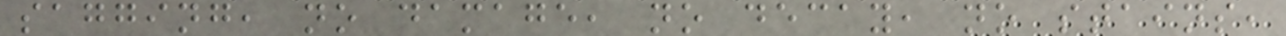sagging, no damage, no decay, no stains,
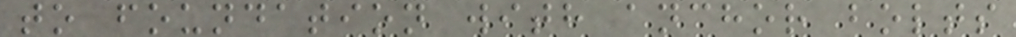to foundation with anchor bolts
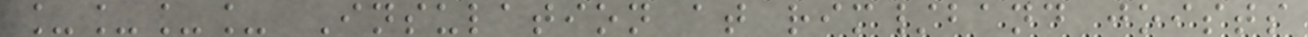____ Insulation at rim/band joists
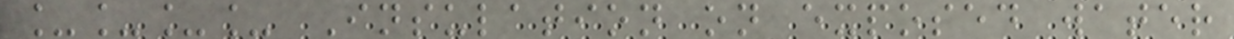____ Insulation on exposed water
